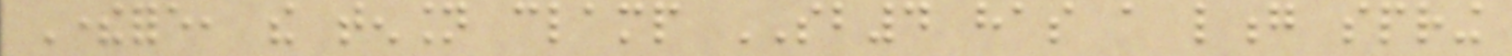Therefore, the tension clamp SB4 has a long spring
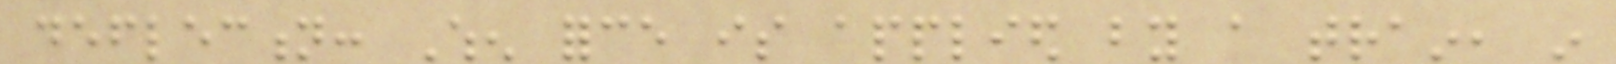deflection: When force is applied by a train, in
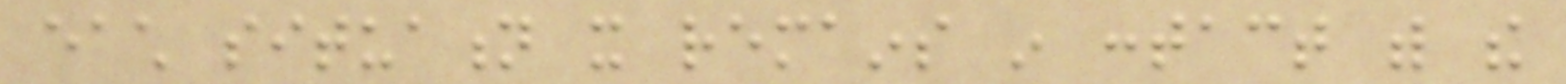each situation it remains in contact with the
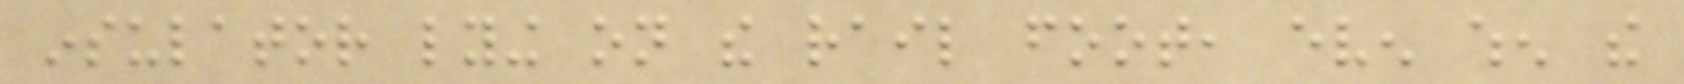insulator lying on the rail foot, even when the
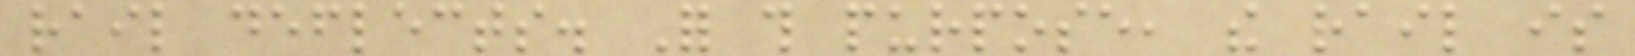rail deflects. For this purpose, the rail is
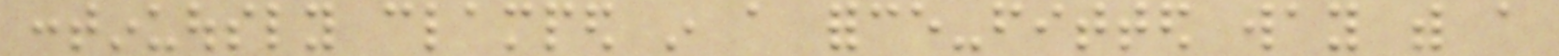continuously clamped in a force-fitted way with a
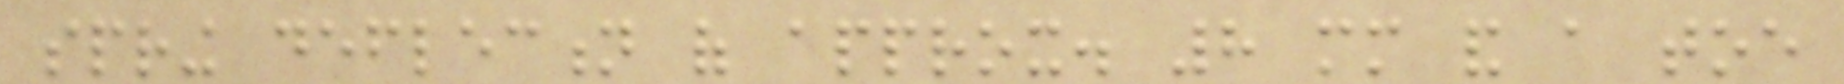spring deflection of approx. 8 mm and a toe
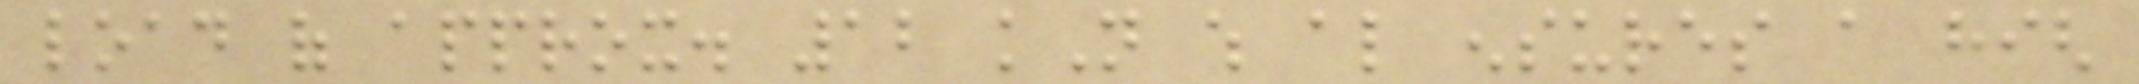load of approx. 12 kN which also ensures a high
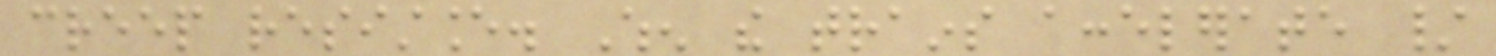creep resistance. When the trains accelerate /
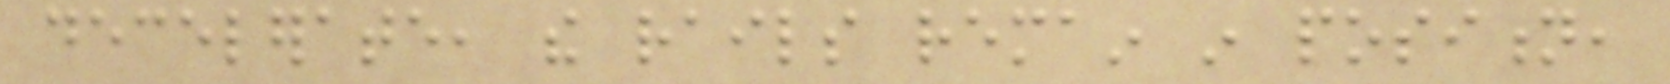decelerate, the rails remain in position,
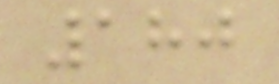180
